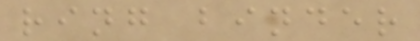ring binder
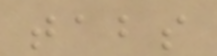tabs
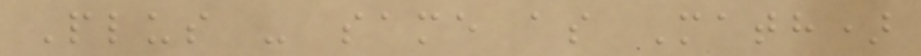Plus - same as Math)
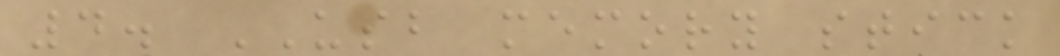4. USB memory stick
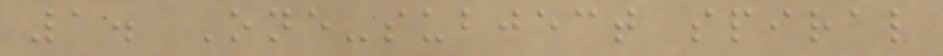1. One-subject spiral
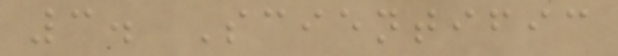3. Scientific
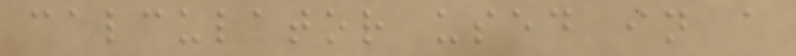calculator used in a
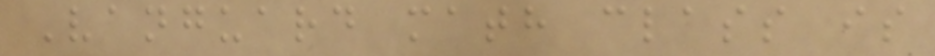Vanguard math class is
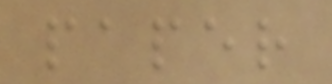paper
